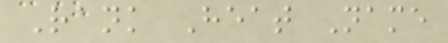Rank Heat Name
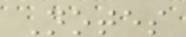Notes
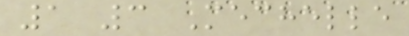1 3 Mechelle
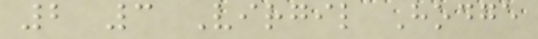2 3 Virgil Hodge
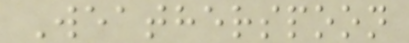Weatherspoon
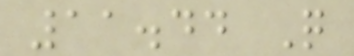11.44 Q
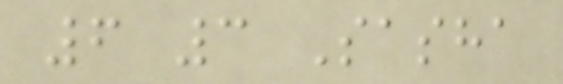6 3 Sasha
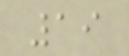19
